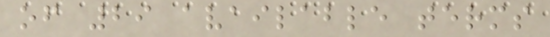of 29 available terms
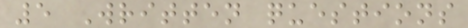5 Written questions
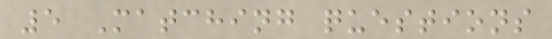5 Matching questions
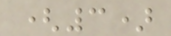(3)
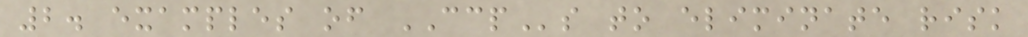2. examples of CCPs to eliminate risk
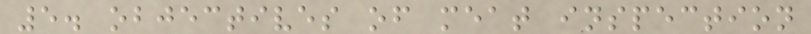5. objectives of meat inspection
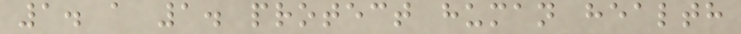1. a 1. protect human health
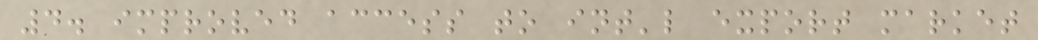4. improved access to int'l export market
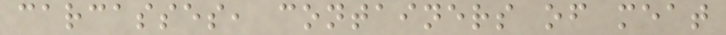carcasses, containers of meat
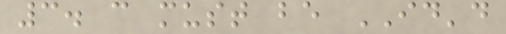3. c must be ID'd
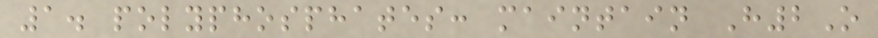1. polyphosphates: maintain H2O
